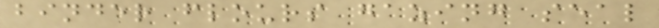binder flours gazing seal
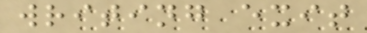writing exit
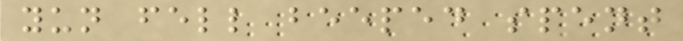yun fell beeped spent
